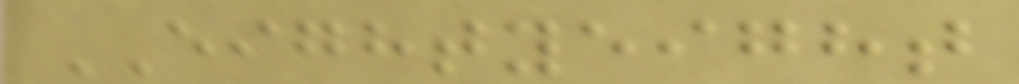EIGHTYEIGHT
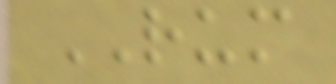RUM
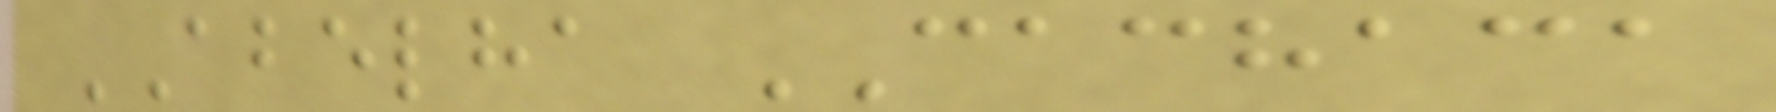ABELHA CACHACA
